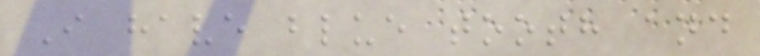I have blue tooth and
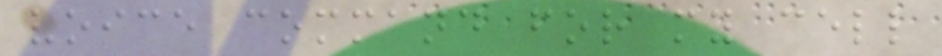voice command for my cell
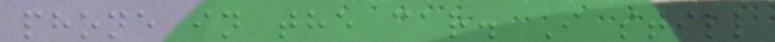phone in the car. I still
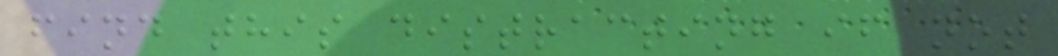find this distracting if not
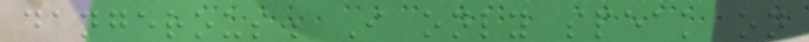dangerous. I only speak on
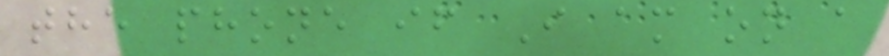the phone if I am on a
